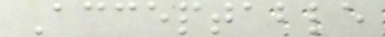Acceptable
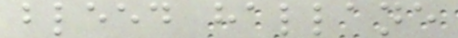bleed hallane
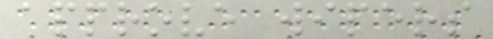approve wipers
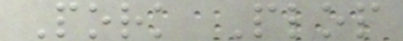Pork Plop
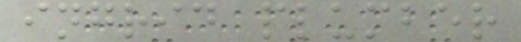ingrid plumber
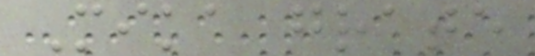Mika grate
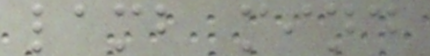lamb mind
